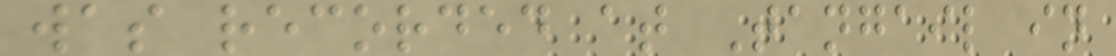was recorded at Tangail in
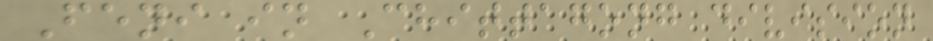Feni in Chittagong division
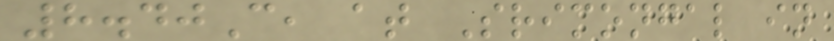8.40C, at Srimongal in
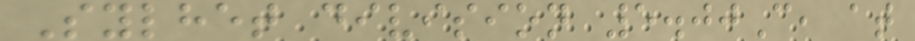Sylhet division 5.00C, at
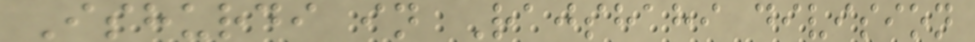Ishurdi in Rajshahi division
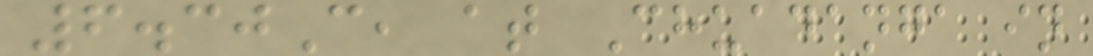6.30C, at Chuadanga in
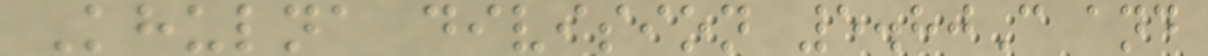Khulna division 5.80C and
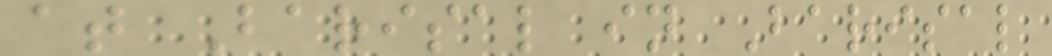at Barisal in Barisal
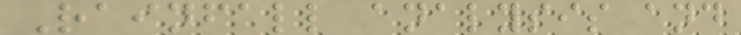Rainfall analysis and
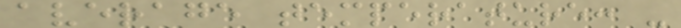average temperature: -
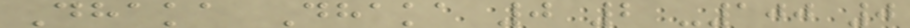Dhaka Dhaka 0 2 -100 0
